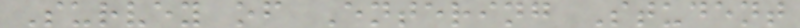Survey of Entering Student
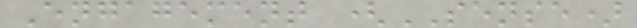Engagement (SENSE)
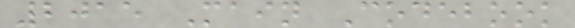2015 Main Codebook
